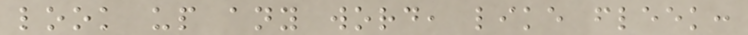look up any word, like fleek:
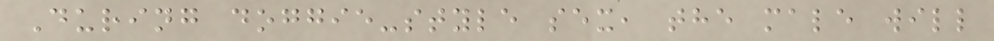During doggie-style sex, the male will
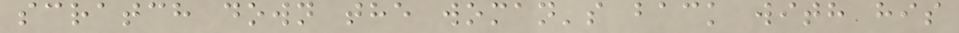scratch down the woman's back with his
